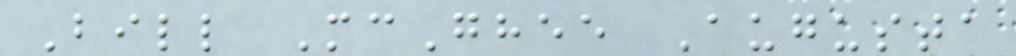Bill McGhee Augusta
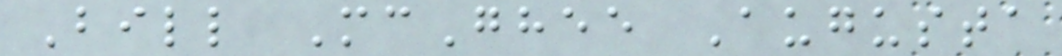Bill McGhee Augusta
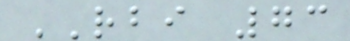RBI 73
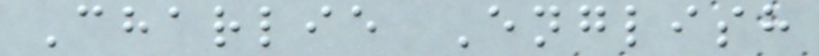Charlie English
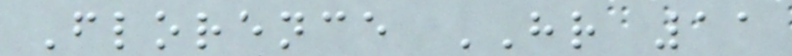Florence HR 11
